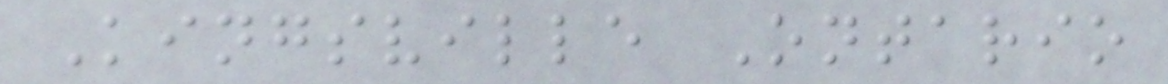Kingsville Ontario
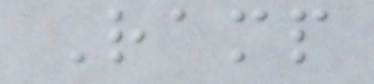Ramp
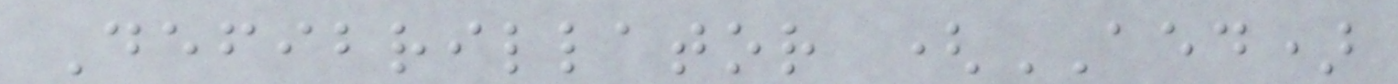Defibrillator (AED)
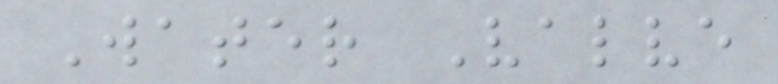Water Valve
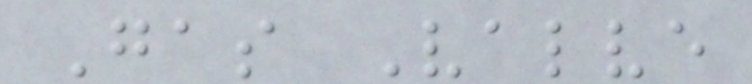Gas Valve
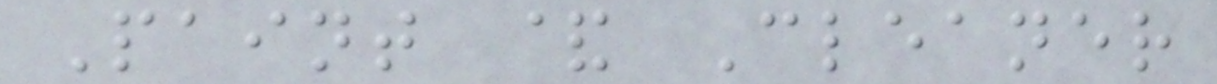Paint & Cleaner
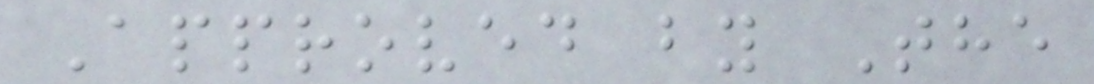Approved by The
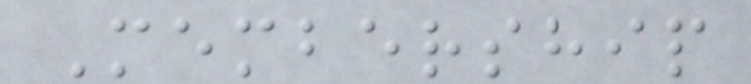Membership
